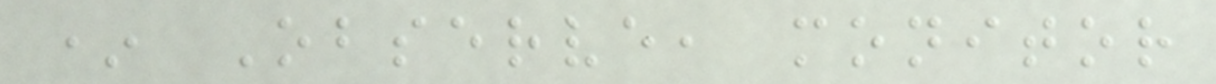* Observe, monitor
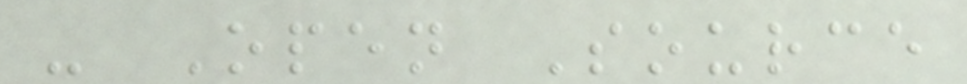- Open Source
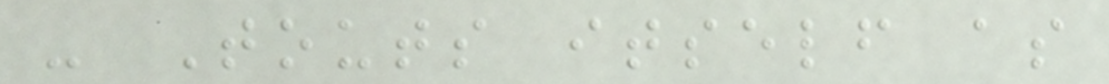- Touts itself as
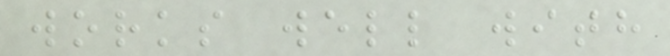works well with
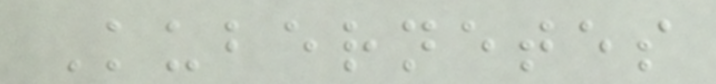Kubernetes
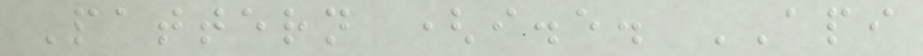Pattern (i.e. API
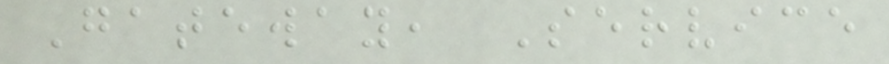Gateway, Service
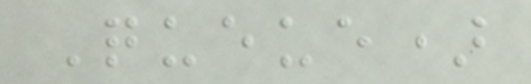Queue)
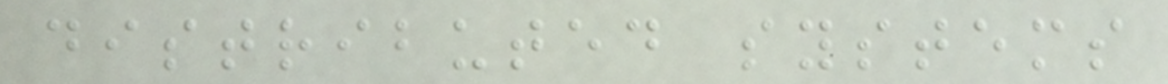distributed systems
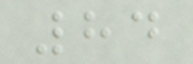84
